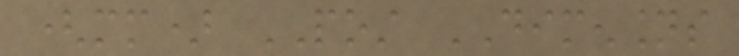(mm) POST DIMENSIONS
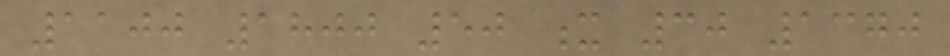1100 1800 50 x 30 1370
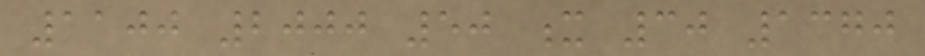1100 2000 50 x 30 1370
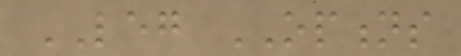LEG OPTIONS
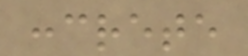concrete
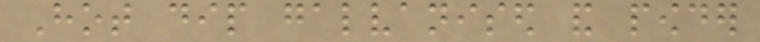Hot dip galvanised and powder
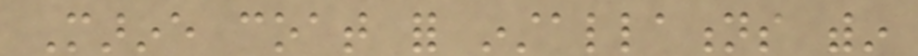Marine coat for installations within
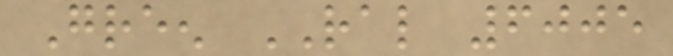Green RAL 6005
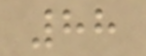88
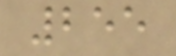255
